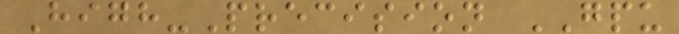High-Precision GPU
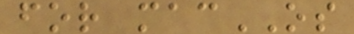for macOS
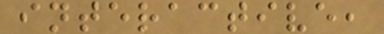interactive,
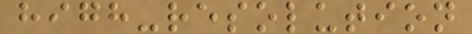high-resolution
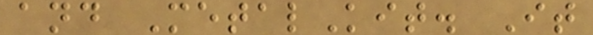and MetalKit. It
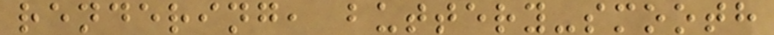rendering, buttery-smooth
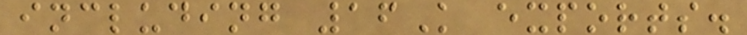including 16K exports.
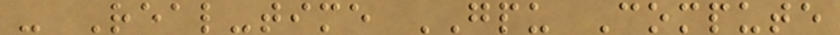- Real-time GPU Compute
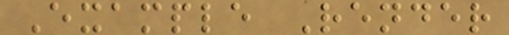Example Render
